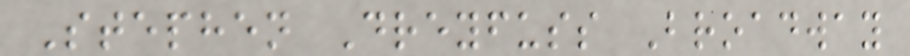Stephen Dreyfuss Broadway
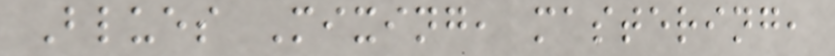Blues Mixing, mastering,
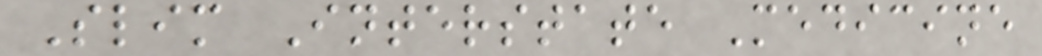Slim Interstate Medicine
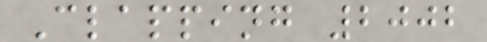Clapping 2002
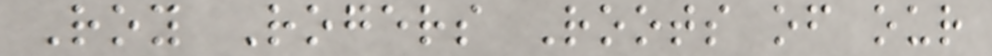Roy Rogers Roots of our
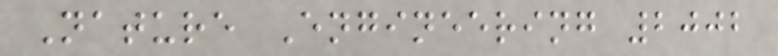Nature Engineering 2002
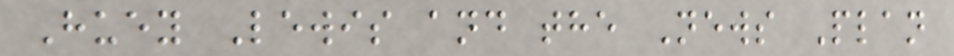Huey Lewis and the News Plan
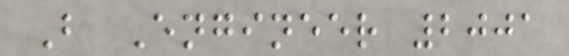B Engineer 2001
